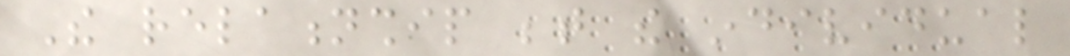The relationship between the individual
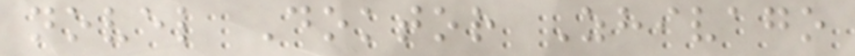novel Doktor Zhivago
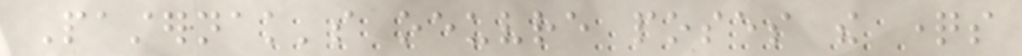Pasternak's oeuvre poses the questions
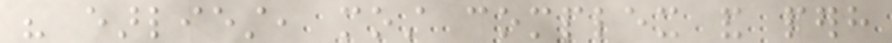his earliest, most complex and perhaps
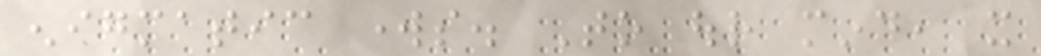enigmatic works. To our mind, it
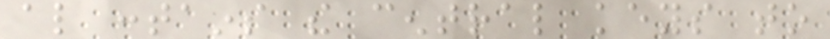also contains the central keys to
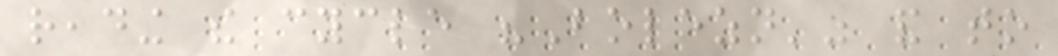reading the cycle "Bolezn'" and to
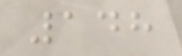148
